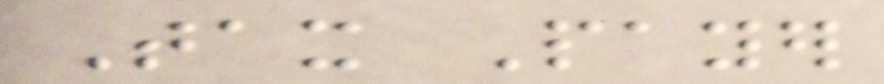Tax Payer
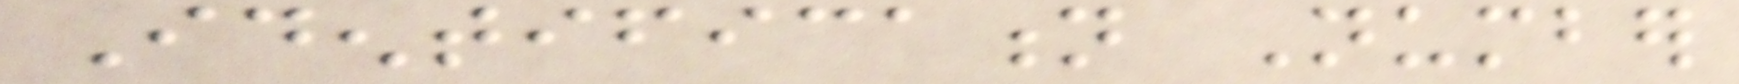Identification Number
